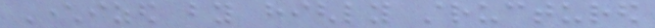Characterized by highly structured
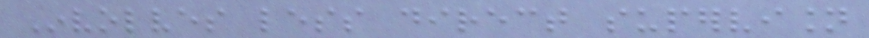Involves less direct supervision
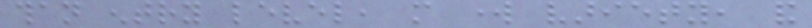than entry level, more work variety, and
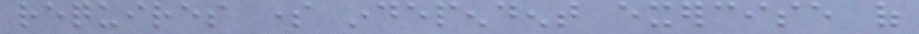requires some independent exercise of
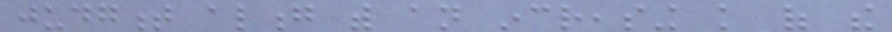judgment along with an increasing knowledge of the
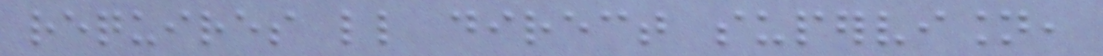requires little direct supervision,
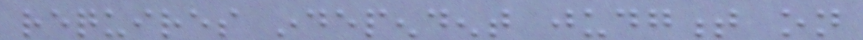requires independent judgment on
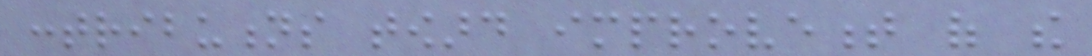contributions toward improvement of the
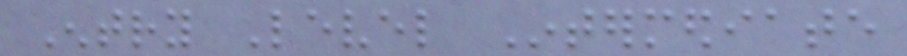Entry Level Intermediate
